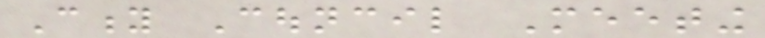City Council Meeting
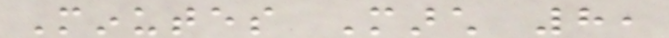Minutes March 8,
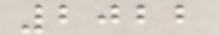2022
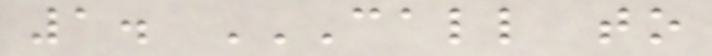1. CALL TO
